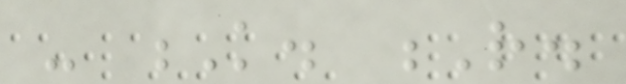- K. R.
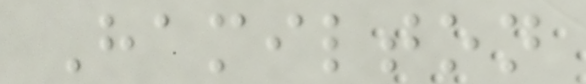Hamilton
